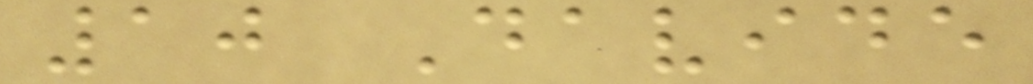10 Davide
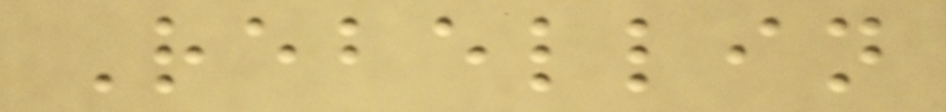Rebellin
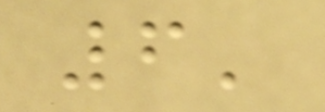6'
